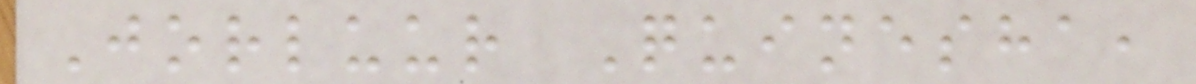Jorluur Quinesha,
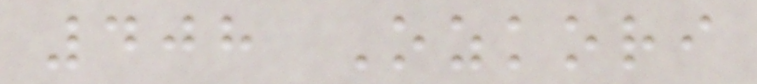408 Ozkori
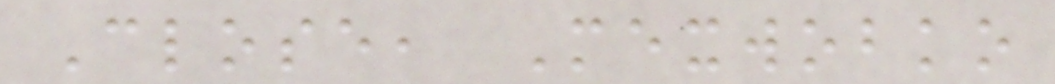Close, Mexwobko
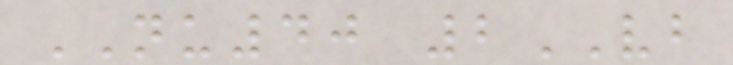NU40 2VB
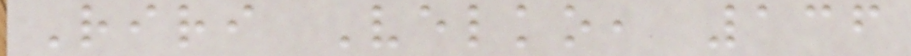Riri Velko, 136
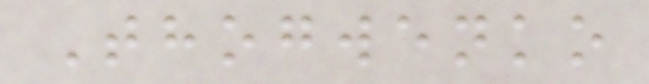Thogwenko
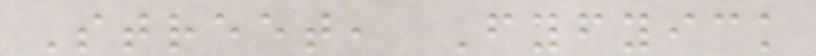Street, Fyfyick
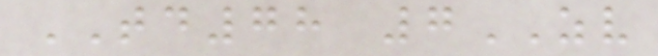TD78 7ZV
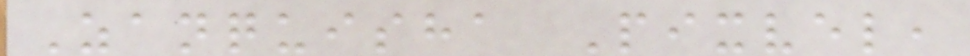Zanquisha Pixvel,
